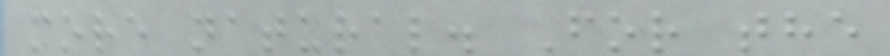more natural. For the
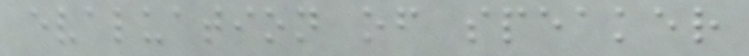evaluation of speaker
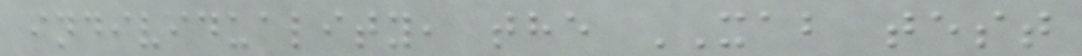individuality, the XAB test
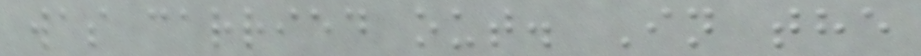was carried out. In the
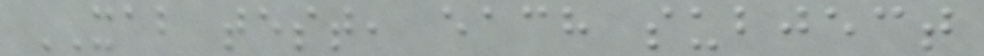XAB test, each subject
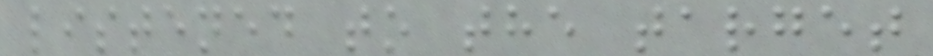listened to the target
